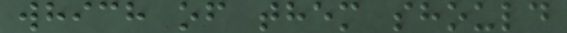which of them should
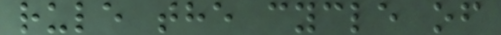rule the cycle of
